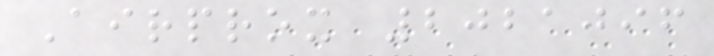Airprox 2021096
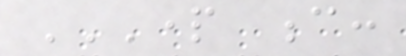PART C:
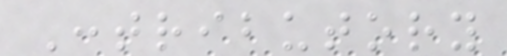Contributory
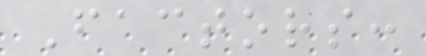Factors:
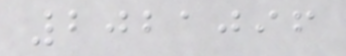2021096
